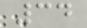34
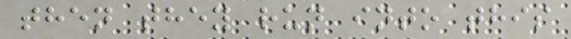then they run into this
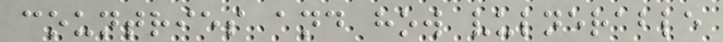countries and how vulnerable
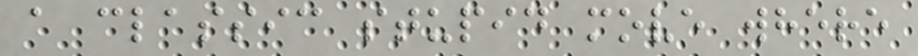a classic stupid move where
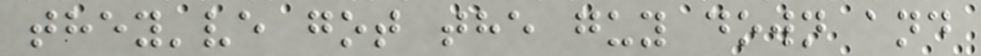they've got the guy down and
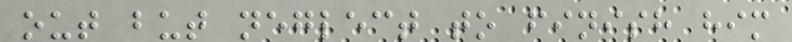out but neglect to finish him
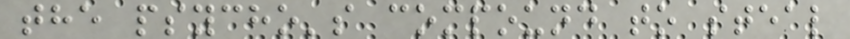the psycho's compound to steal
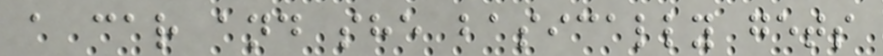a car and she basically gets
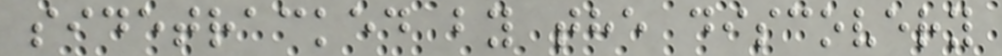sidetracked by the discovery
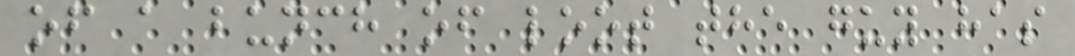of a bunch of loot the guy has
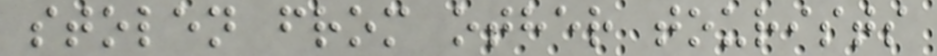stolen from other tourists
